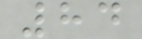84
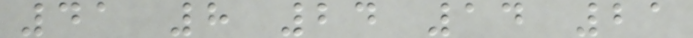41 8 24 14 21
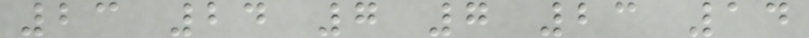23 24 7 7 23 14
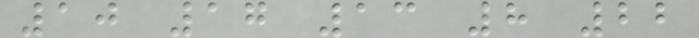10 17 13 8 22
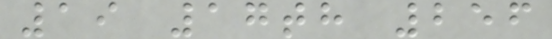19 17th 256
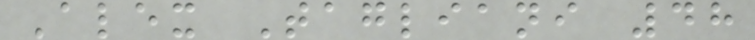Alex Tagliani 48
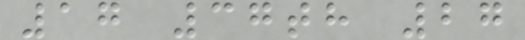17 37th 27
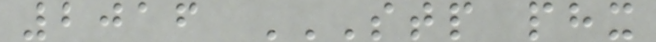2016 STP PHX
